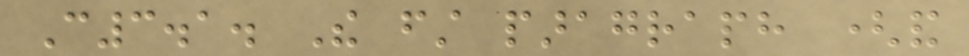C3.1. The first paragraph (and
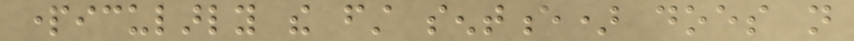particularly the first sentence) does not
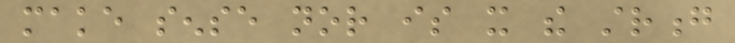make sense nor is it the strong
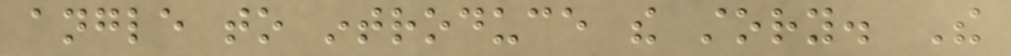angle to introduce the story. The
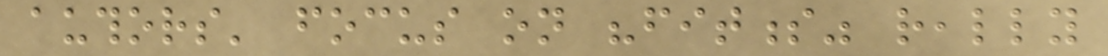authors' focus on "fitness" really
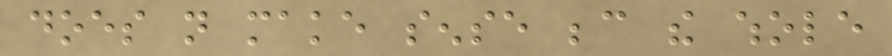does not make sense because the whole
